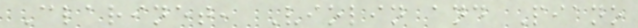Clarinet, Violin and Piano
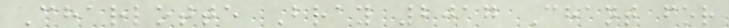Charlotte Bray 2017 Chant for
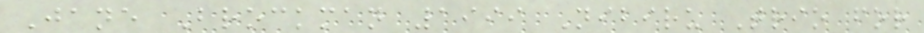Jane Brockman 1999 Nibiru Trio for
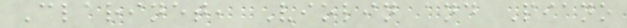Clarinet, Violin and Piano
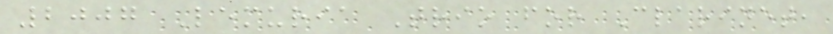2007 Lemuria Trio for Clarinet,
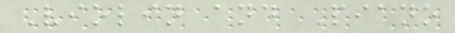Violin and Piano
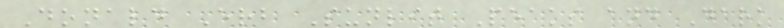Donald Erb Sunlit Peaks and Dark
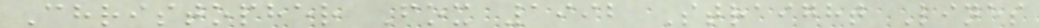Christopher Fox 1992 Straight Lines
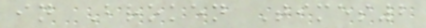in Broken Times2
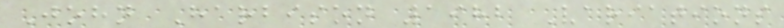John Harbison 1982 Variations
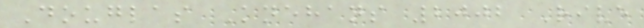Douglas Knehans 2002 Rive
